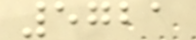5721
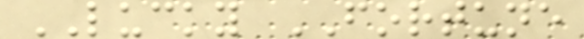LUCKY FORTUNE
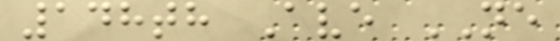148th Ave NE
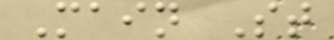Main St
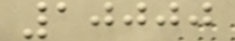10000
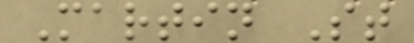Martin St
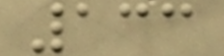133
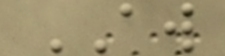AW
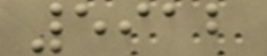5912
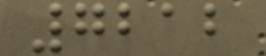7212
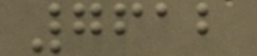7612
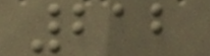212
